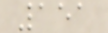151
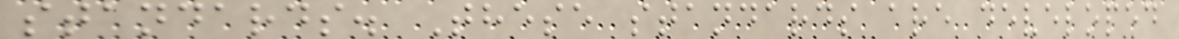standards. These standards are developed
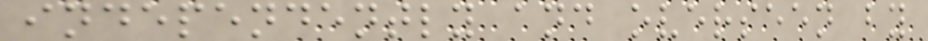independently and overseen by
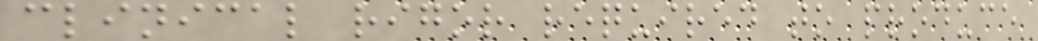clinical rigor required to produce
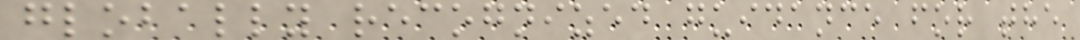globally recognized guidance for the
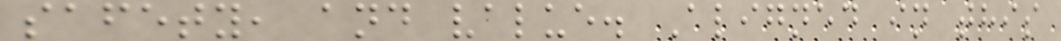safety, and value. Aligned in this
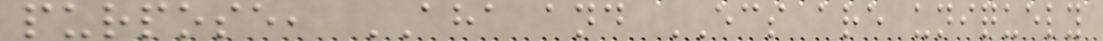purpose, AHA and ECS are uniquely
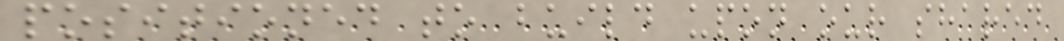positioned to build upon our shared
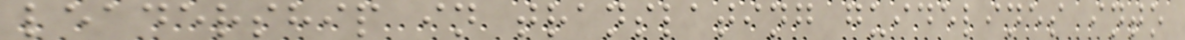leadership in translating guidelines into
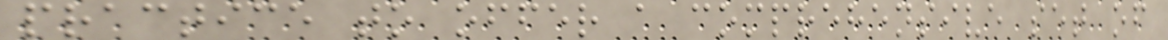practice to offer a comprehensive set of
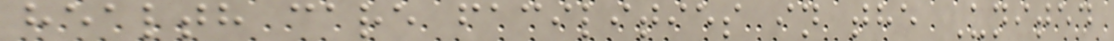health care facilities in the United
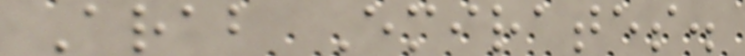Arab Emirates.
